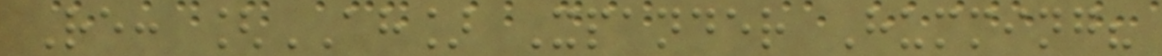Re: [AH] Xpander Humming?
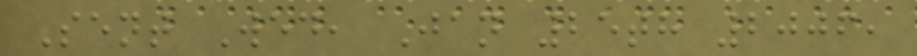Sent Wed, Jan 25th 2006,
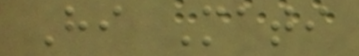Hi Mati
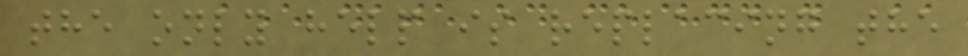the only help is replacing the
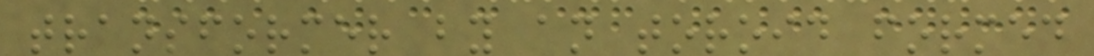transformer by an toroid formed
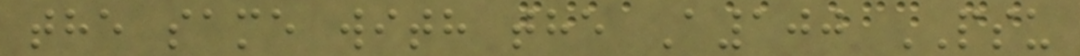the same with the A100 PSU
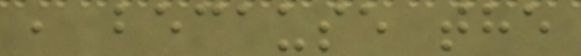, because the
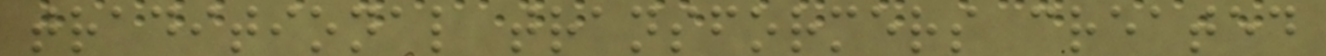traditional transformers created
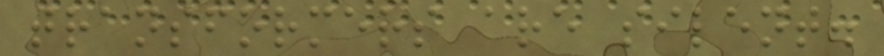transformers are silent.
